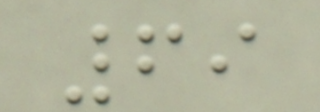69
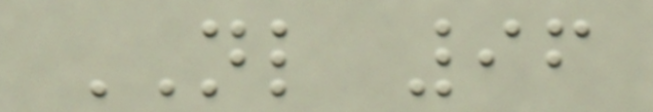NL 96
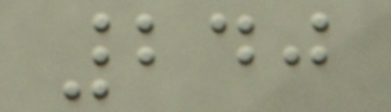240
